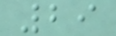29
